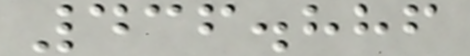436.886
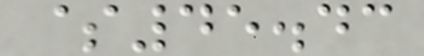$45.43
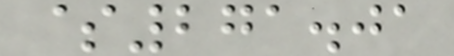$271.01
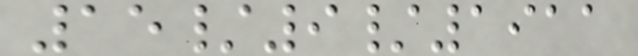15/9/1911
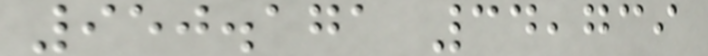950.171 34,739
